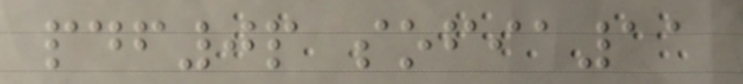pdf0p sofia11
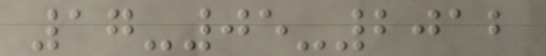17-05-2012
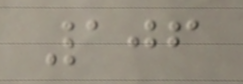106
